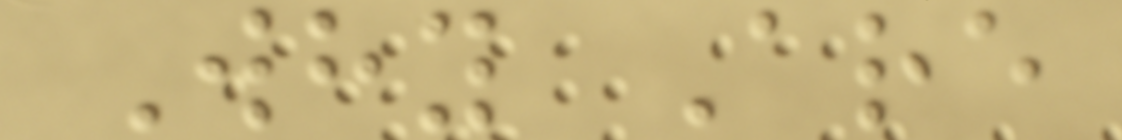Why Are
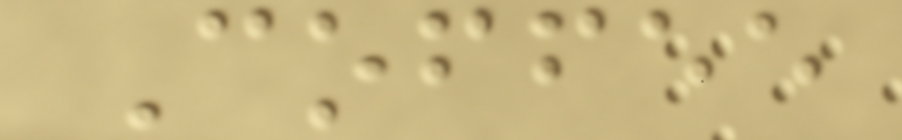Coffee
